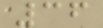36
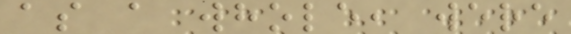as a whole, were
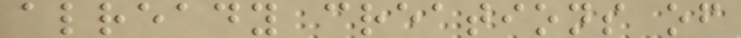already creations of
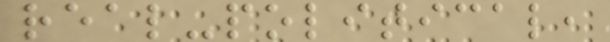real-political,
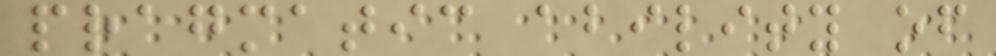pragmatic ability of
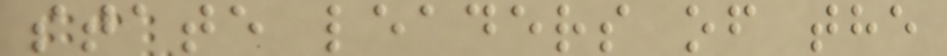state leaders of the
